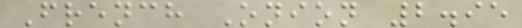French Onion 2.95
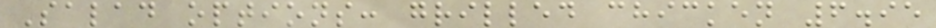Salad options: grilled chicken 6.95
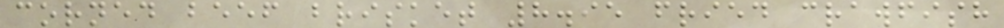corned beef brisket 8.95 fried crawfish
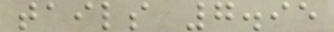tails 7.95
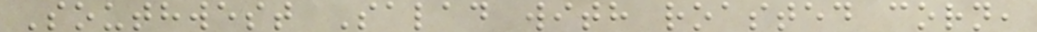Southwest Salad with roasted corn,
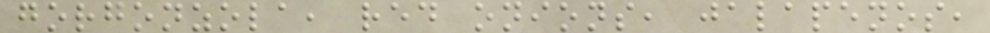gorgonzola, red onions, jalapenos,
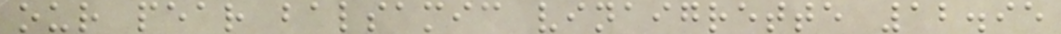our pear balsamic vinaigrette 12.95
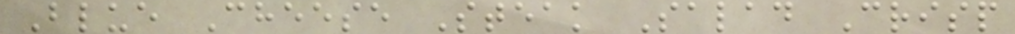Blue Cheese Steak Salad Crisp
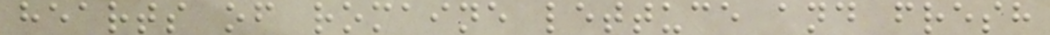hearts of romaine lettuce and fresh
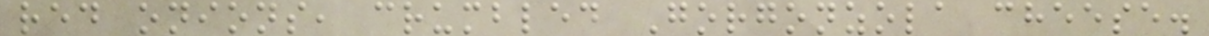red onions, crumbled Gorgonzola cheese.
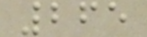265
